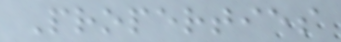Properties
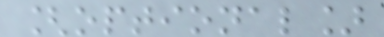[optional]
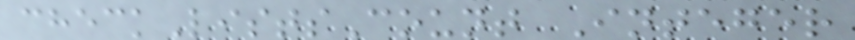checkListsCount Integer
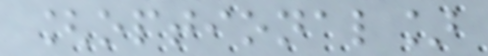[optional]
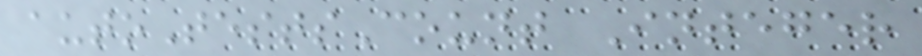autoTestsCount Integer
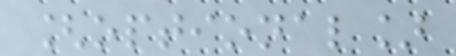[optional]
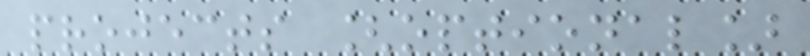projects [optional]
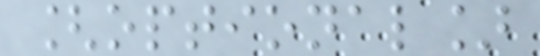[optional]
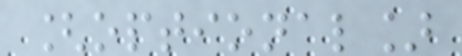[optional]
